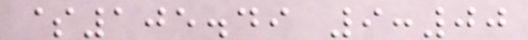$105.49 9:00
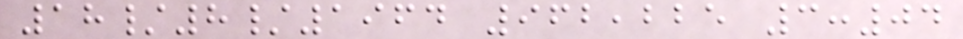18/8/1964 962,225 3:04
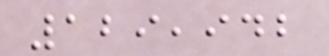129,942
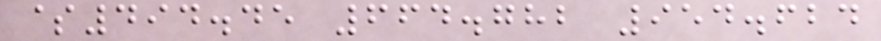$494.45 664.782 954.624
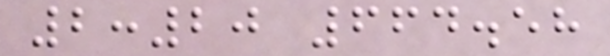2:20 664.58
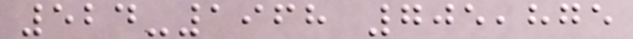524-1968 705,875
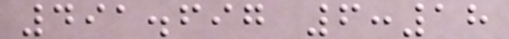491.697 6:18
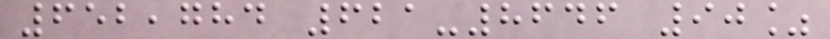652,784 621-8646 90%
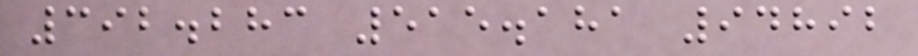392.283 515.181 94892
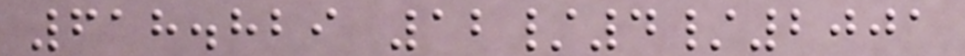618.829 12/4/2001
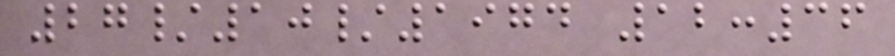27/10/1974 12:36
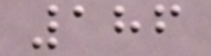186
